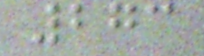273
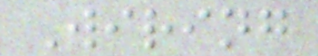Wiring
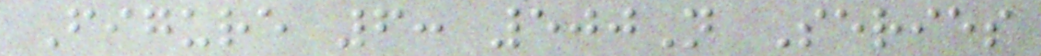Figure 6: 500N Series
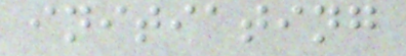initiating
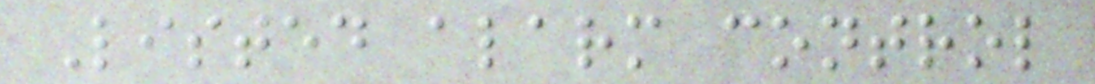Listed alarm control
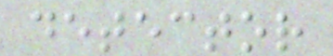detector
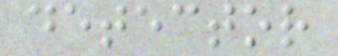detector
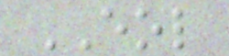EOL
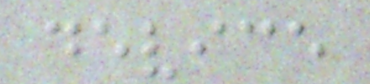device
